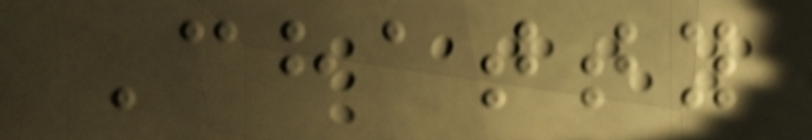Chatty
